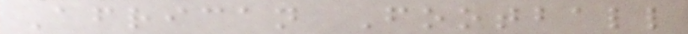African Football
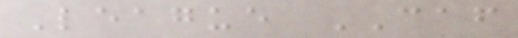League CAF
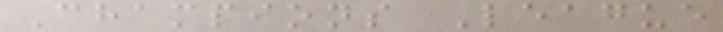Champions League
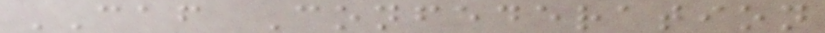CAF Confederation
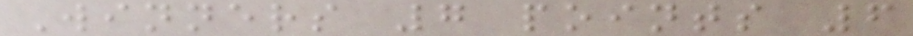Winners 7 points 6
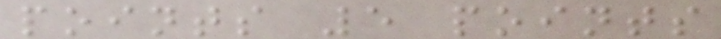points 5 points
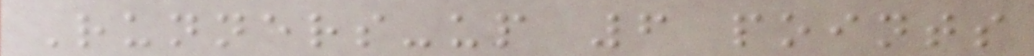Runners-up 6 points
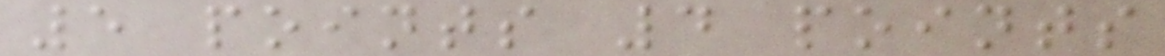5 points 4 points
